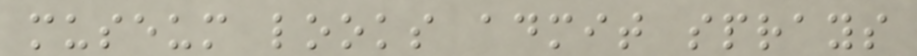museum looks admit sprays
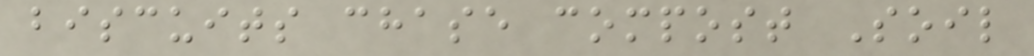biscuits chase compost Soil
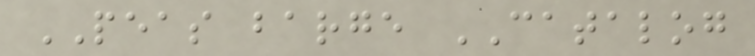PEAS barge CATALOG
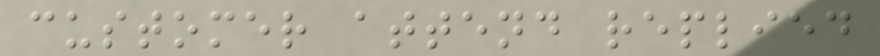customer attend replied
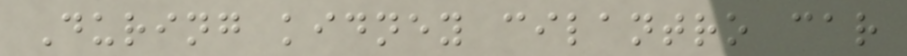During kidney cilantro car
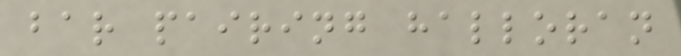bar pairing halloran
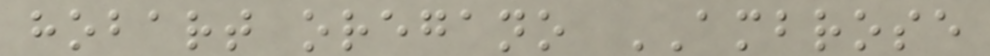hobart oregano AMBROSE
